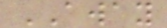AWAY
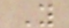Y
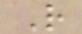R
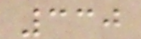330
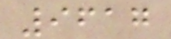9617
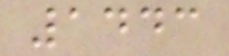1443
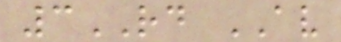3RD AV
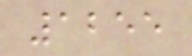1255
